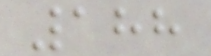188
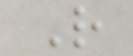R
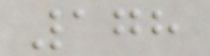178
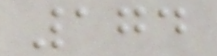174
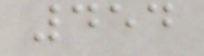454
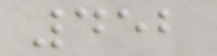452
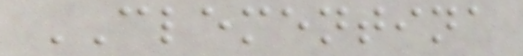CLEMENTINA
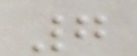7
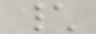\
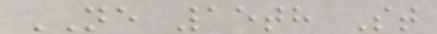NE 15th St
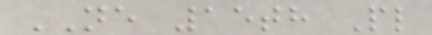NE 15th Pl
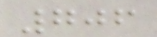706
